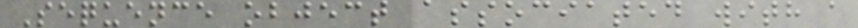Sequence object associated with a
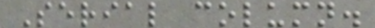Serial column.
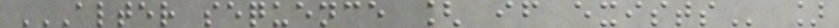ALTER SEQUENCE [ IF EXISTS ]
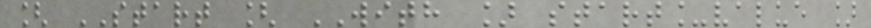[ START [ WITH ] start_value ]
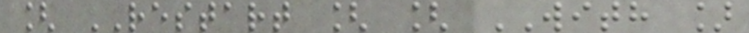[ RESTART [ [ WITH ]
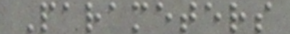Parameters
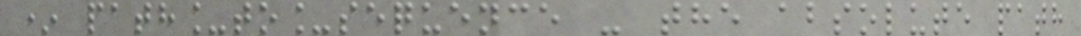* path_to_sequence - the absolute path
